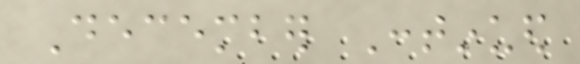December Continued
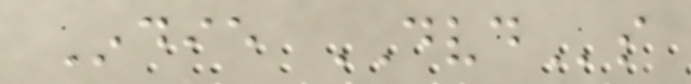Indie DVDs
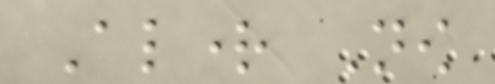Alright Now
